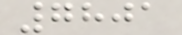7801
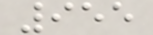955
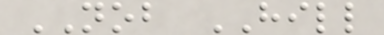NOB HILL
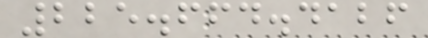225.664.4126
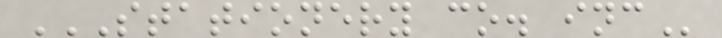STATIONERY CO. INC
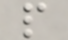p
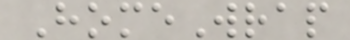HomeWrap
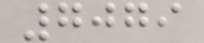7079
